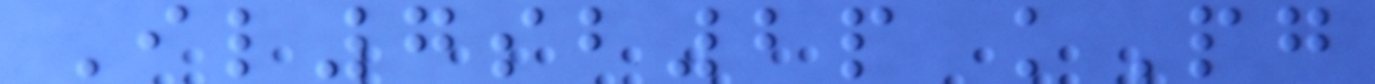Il7sb2p kPg
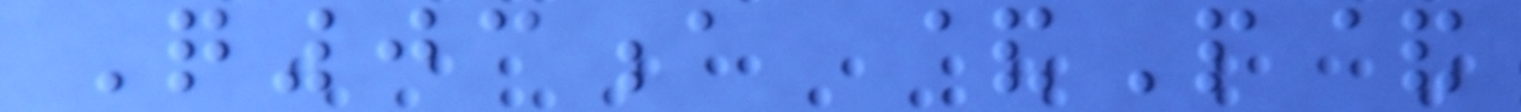Q03a &P&
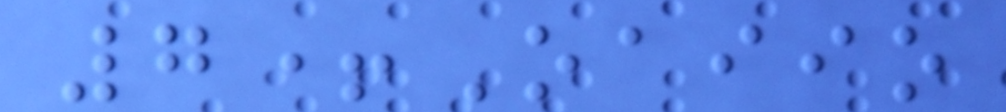7+Oaiio
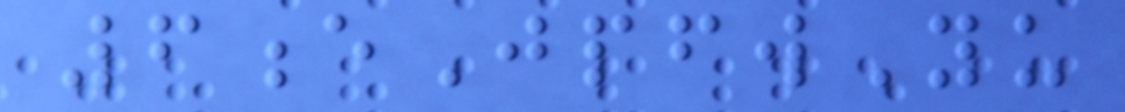6eJpfwYu
